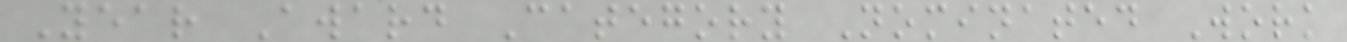Year Award Category Nominated Work
